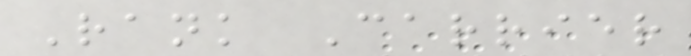Rank Carrier
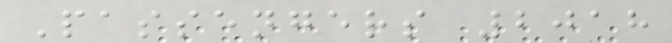Passengers 2018
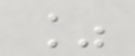%
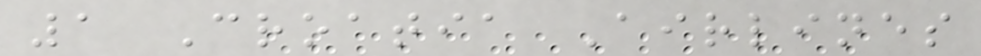1 Croatia Airlines
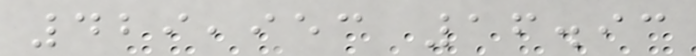429,953 16.93
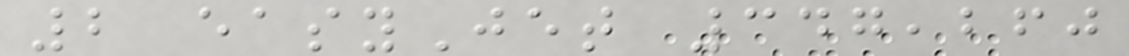2 easyJet 347,260
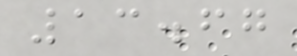13.67
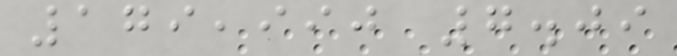179,990 7.09
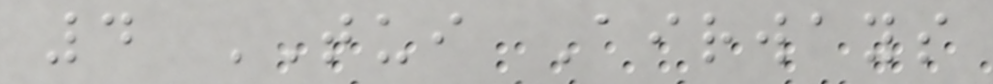4 TUI Airways
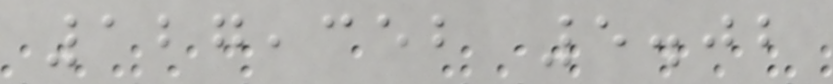127,352 5.02
